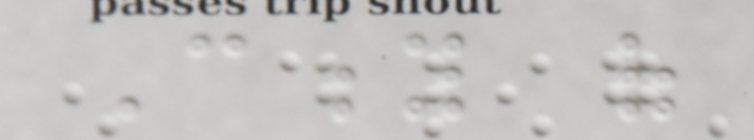City of
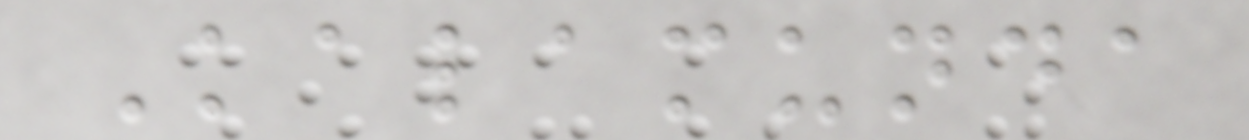Kalamunda
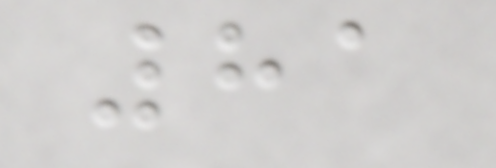81
